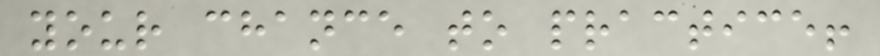your chance to practice!
